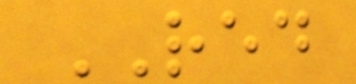RED
